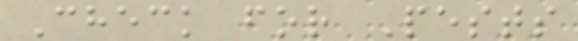Check for Pests
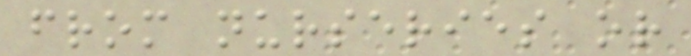from nurseries or
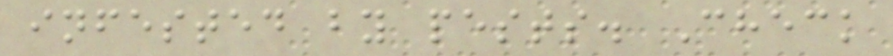infested by pests. Check
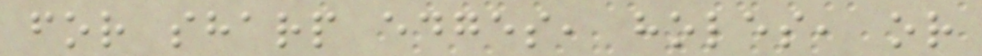for sharp edges, holes, or
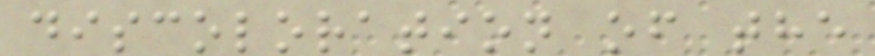discoloration of the
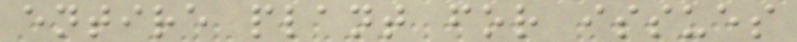entire plant for issues
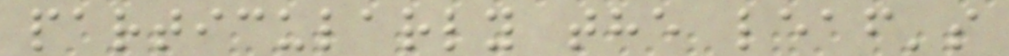particularly the leaf's
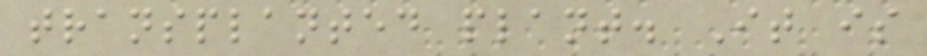transplanted plant. It is
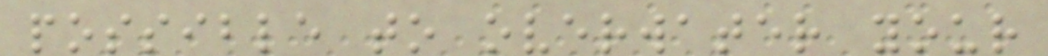possible to overwater your
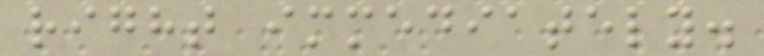right immediately.
